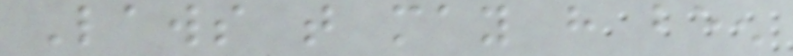Laws that may have been
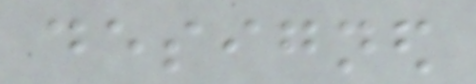designed
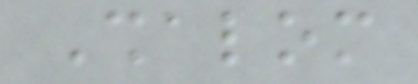Shalom
